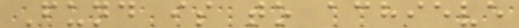Fund is to achieve
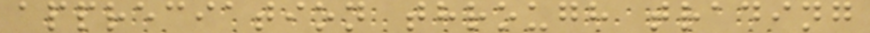appreciation through trading
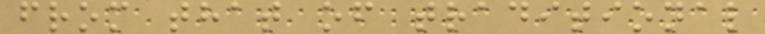from that of traditional
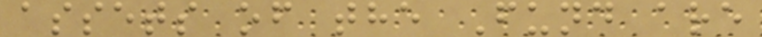assets of the Fund are
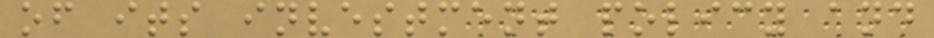of its investment policy and
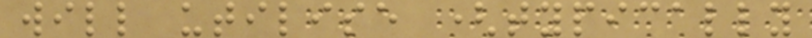will utilise (typically
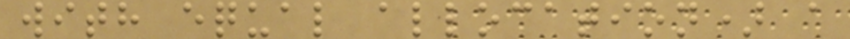with equal allocation) a
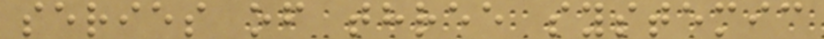series of three systemic
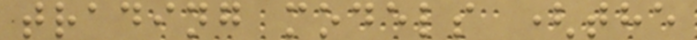trading models (the
